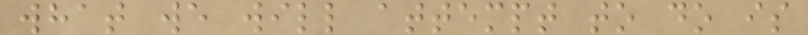what we will attempt to do is
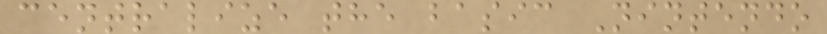centralize the basic Nintendo
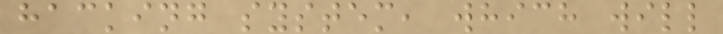hacking system, which will
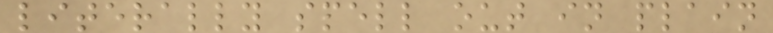literally spell out in plain
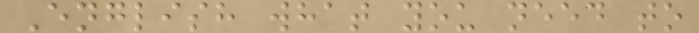English what you need to
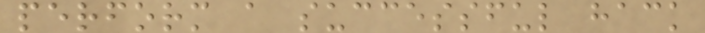perform a successful hack
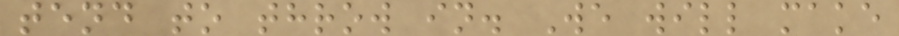tend to throw in. We will make
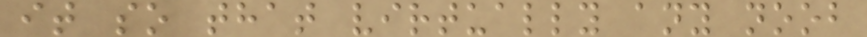it so that virtually any noob
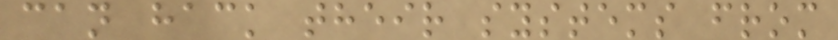can hack their systems from
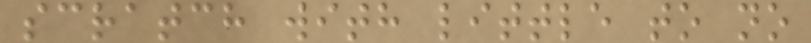scratch with little to no
